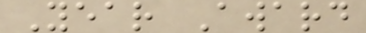Year Award
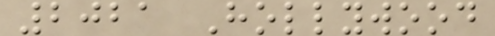2021 Hollywood
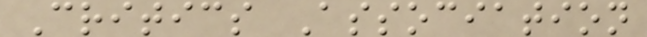Critics Association
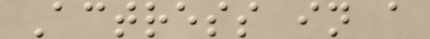Actress in a
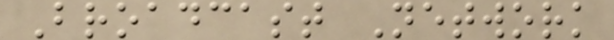Broadcast Network
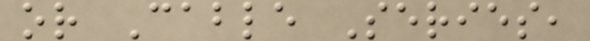or Cable Series,
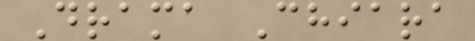Drama Chiara
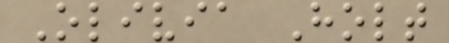Olivia Holt
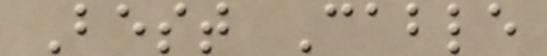Best Cable
